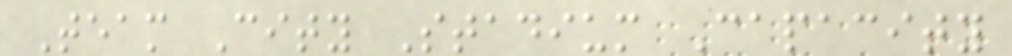Team City Stadium Capacity
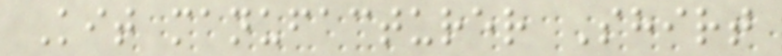Kit manufacturer Shirt
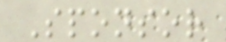Sponsor
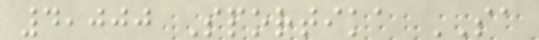4,000 Sportika SA
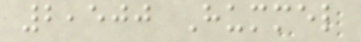2,500 Hummel
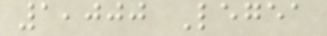1,000 Legea
